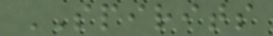SPIRITS
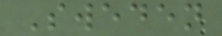Sweden
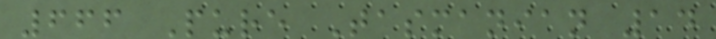666 Pure Tasmanian 14
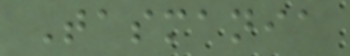Tasmania
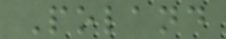Poland
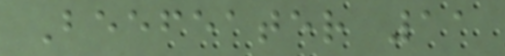Beefeater 11
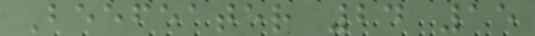Beefeater 24 15
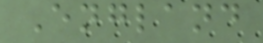England
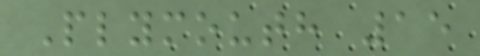Plymouth 15
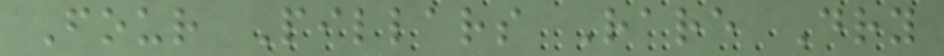Four Pillars Rare Dry
